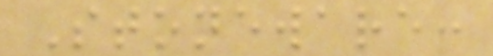Stoneware:
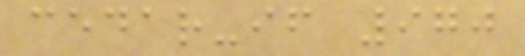cedar-if 970
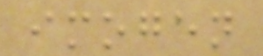imogen
